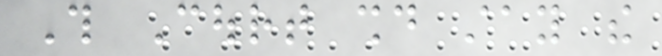This Court should stay the
